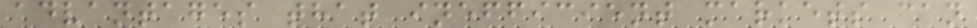advantages that inefficient markets can
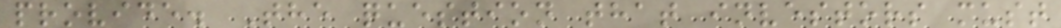provide. The question that investors must
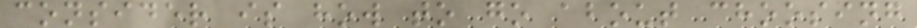consider is how to go about choosing
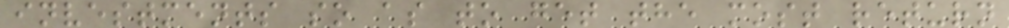investments so as to get the most return
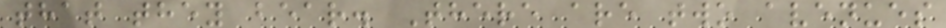that they bear. There are two avenues
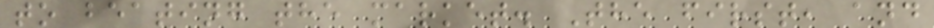to beating the market. The first, and
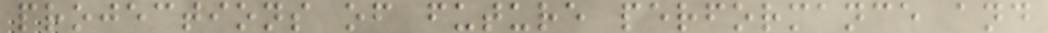projections of future performance and
